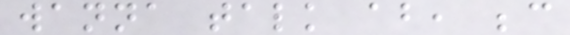wanna talk about, because
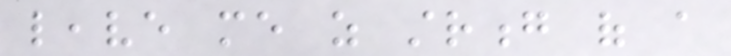leave me as strong of a
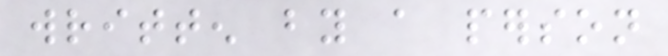written by a person
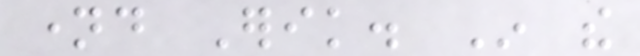named Erik. In the
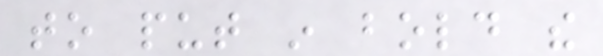to put in bold the
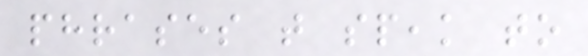phrases that speak to
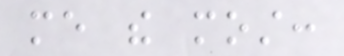me the most:
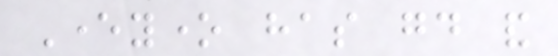Everyone has good and
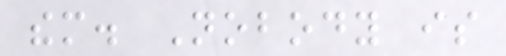them. Nobody is
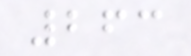263
